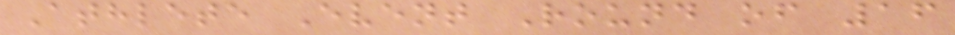Athlete Event Round of 16
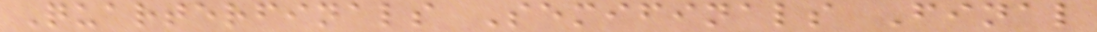Quarterfinals Semifinals Final
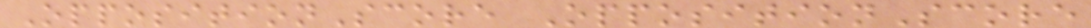OppositionScore OppositionScore
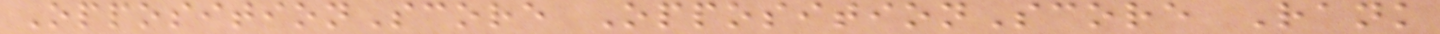OppositionScore OppositionScore Rank
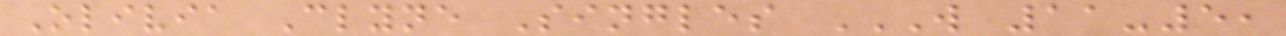Olivia Clyne Singles W 11-5,
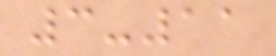3-11
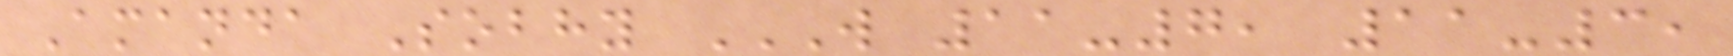Amanda Sobhy W 11-7, 11-3,
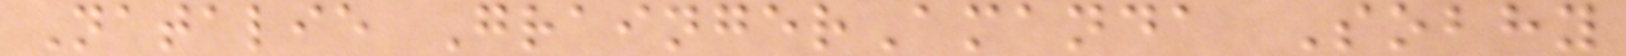Natalie GraingerAmanda Sobhy
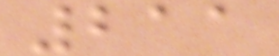211
